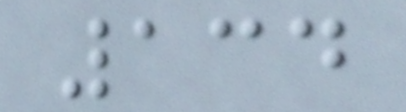134
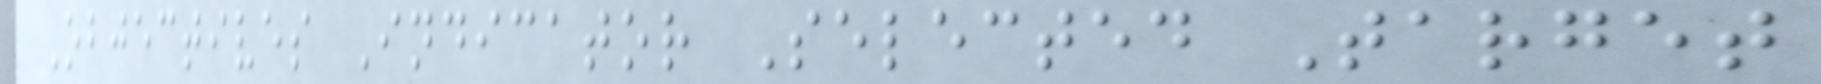Objectives Indicator Selected Target
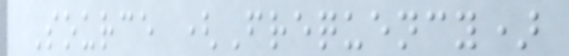Source (Frequency)
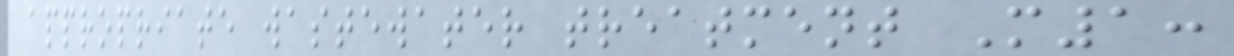appropriate wastewater treatment M1:
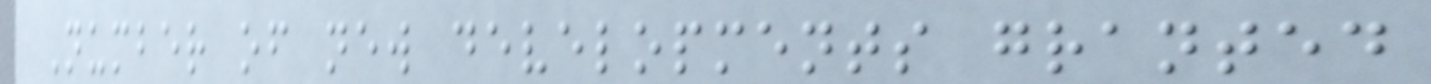Number of new developments granted
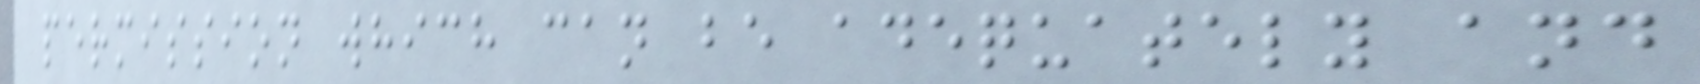permission which can be adequately and
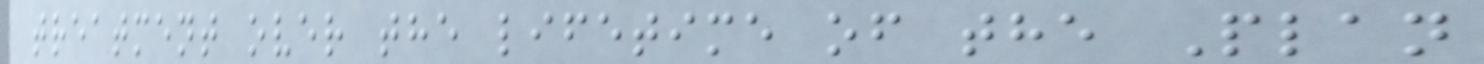treatment over the lifetime of the Plan
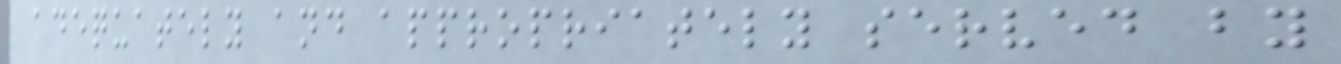adequately and appropriately served by
